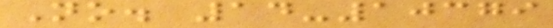No. 14-10379
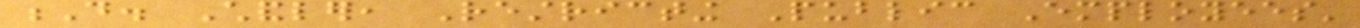D. Chandler, Restricting Public Employees'
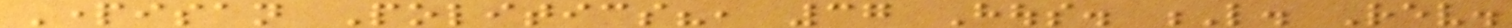Partisan Politics?, 37 Hous. L. Rev.
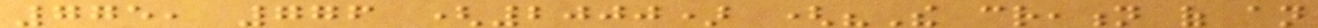775, 776 (2000) ("The creation of an
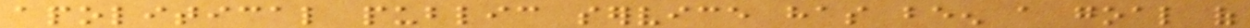apolitical public service has been a goal of
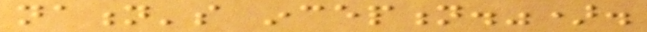nation's inception.").
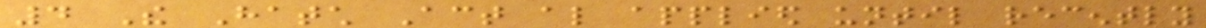4 The Hatch Act also applied until recently
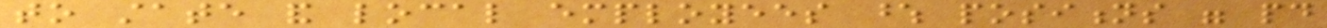to state and local employees whose positions were paid
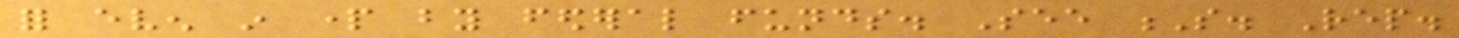for even in part by federal funds. See S. Rep.
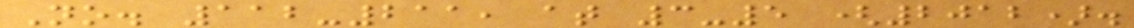No. 112-211, at 3-5 (2012).
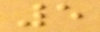5
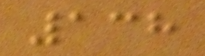138
